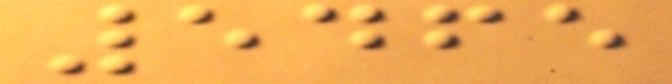5465
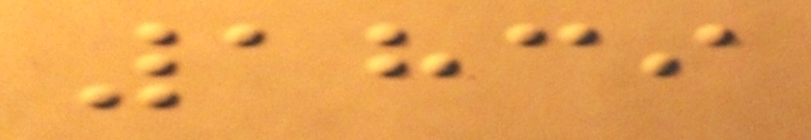1839
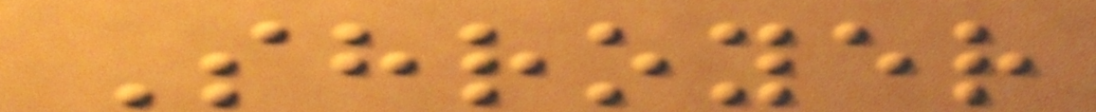Shroyer
